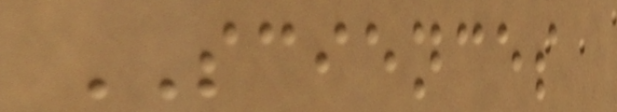SCIENCES
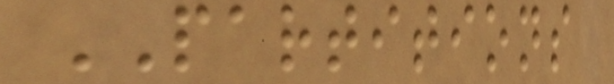PARTITIONS
